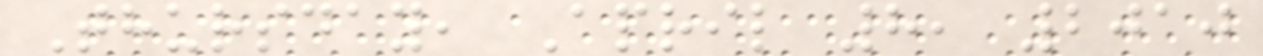Thursday, April 8, 2010
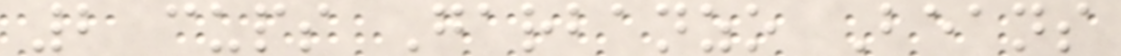2 cups Garbanzo Beans
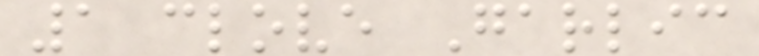1 clove Garlic
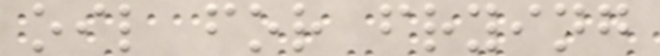oil for frying
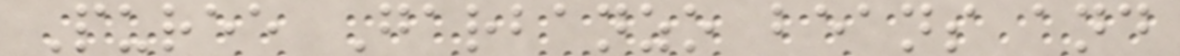Puree Garbanzo beans and
